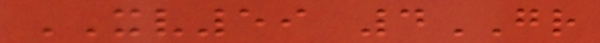XV59 4GR
